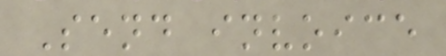Send invoice
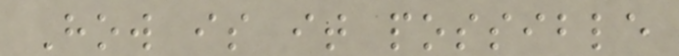How is it possible
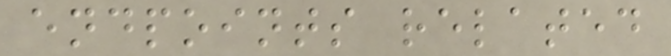endpoints related
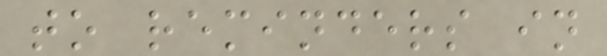to reminders in
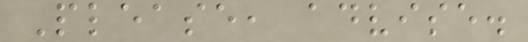Please, advise.
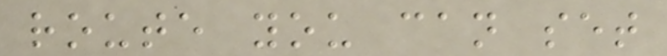route you can set
